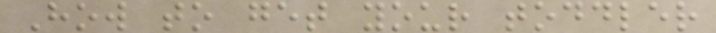How to get your toddler
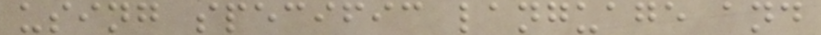using specific language and
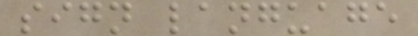sign language
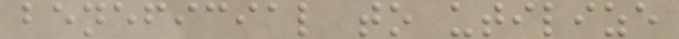beneficial to utilize
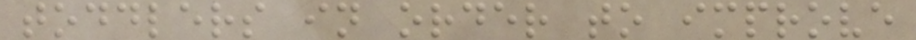toddlers in order to improve
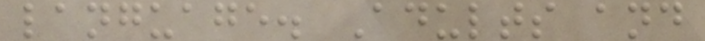language. Adults and
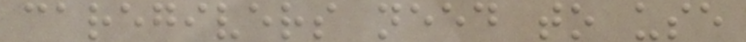caregivers need to use
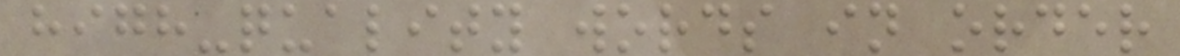high-quality words in order
